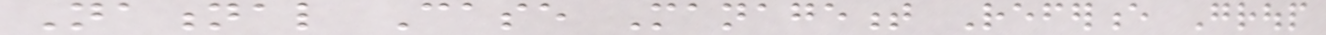National Case Management Reference Group
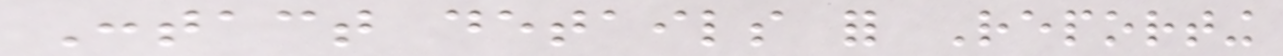Contact details for Reporting
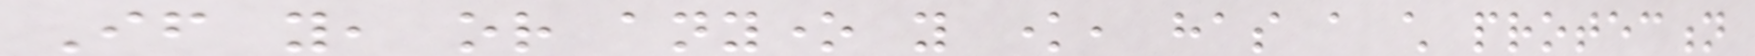If you, or anyone you know, has a child protection
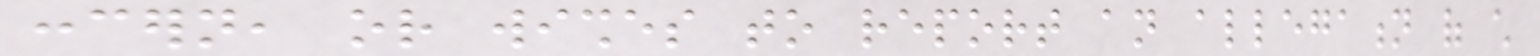concern, or wishes to report an allegation of child
